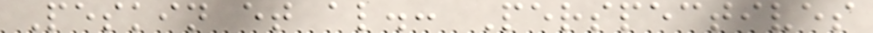Peskin et al.: Perspectives
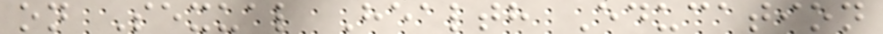on Sexual Health Education
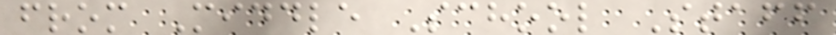from Middle School Staff
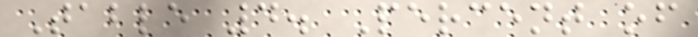Table 4. Percent of
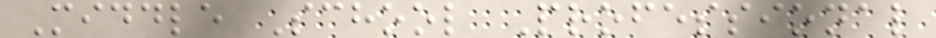Middle School Professional
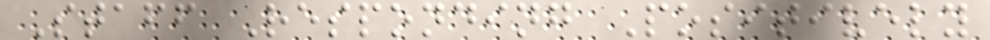Staff Responding Positively
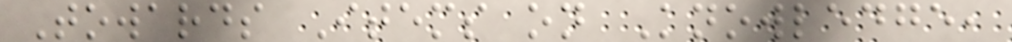Towards Items on Knowledge,
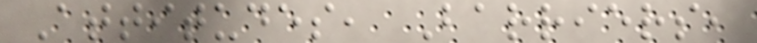Attitudes, Barriers,
